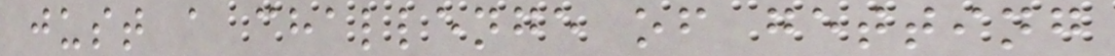just a challenge of getting
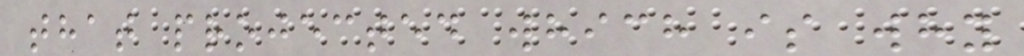that projected which is why
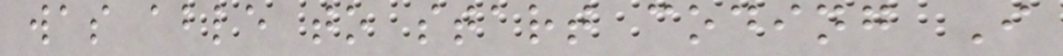was able to start coding I
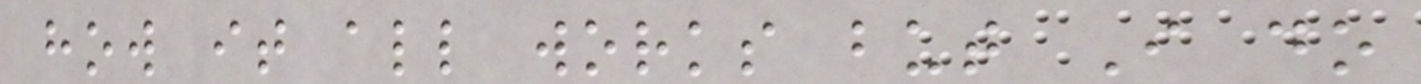how it all works but I do
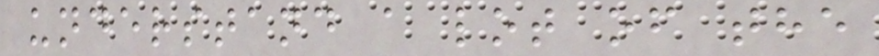understand a lot of the
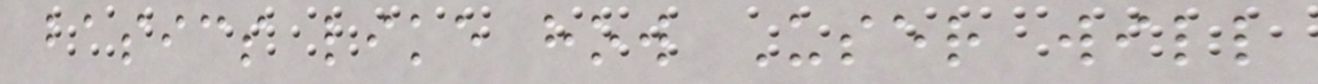basics like how User will
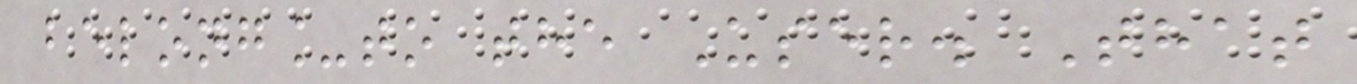belong_to the User. That
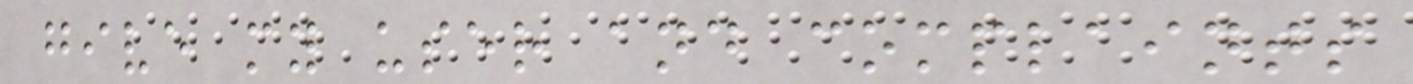give my user and complaints
